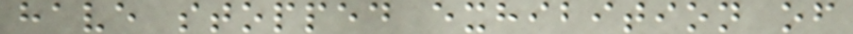have stopped exhibition of
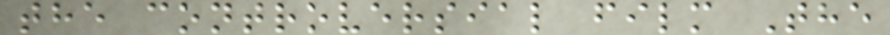the controversial film The
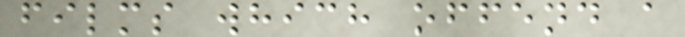films which offend a
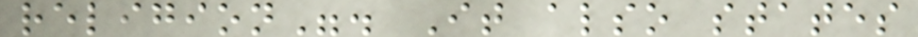religion". It also states
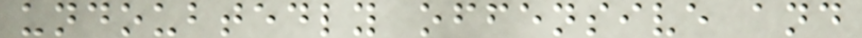undoubtedly offensive and
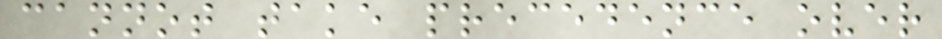cannot take precedence over
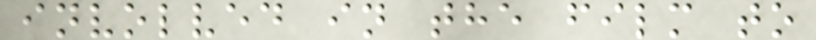involved in the film to
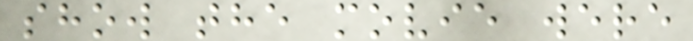show the movie were
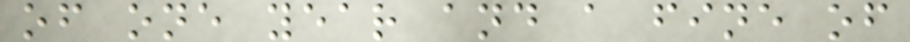of one year and a fine of
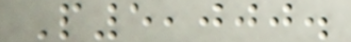P5,000.
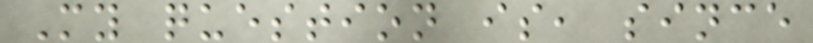My question is, since
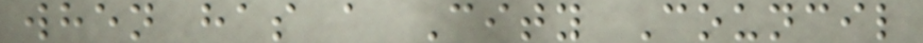when has a City Council
